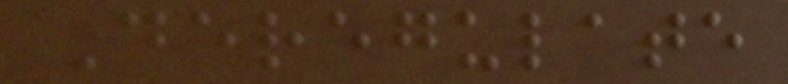Deregulate
